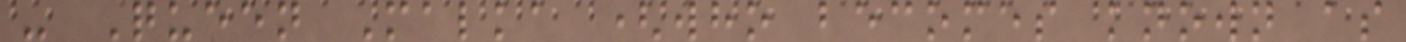- Queen Malka (who becomes known as
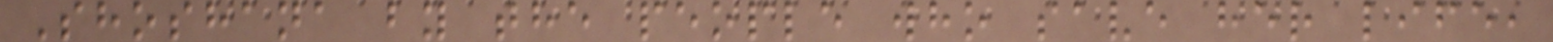Shoshana by the people who save her life,
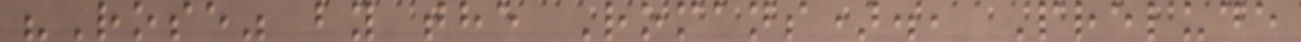"Rose" by the Romans)., Prelude
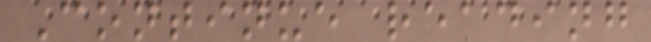Continue reading
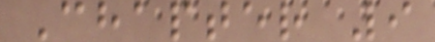Chapter 9
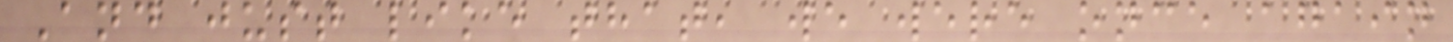And just like that, we were once again
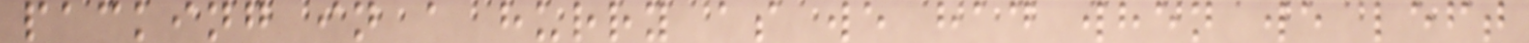packing in a hurry as we had when we left
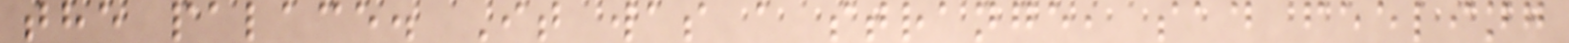the palace. It was a strange, sad feeling
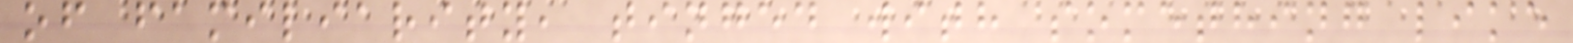of familiarity, tinged with something like
